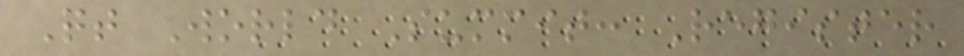Qt World Summit: Register
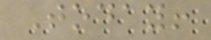Today!
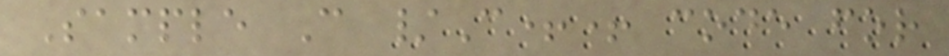Sample C /C++ code for
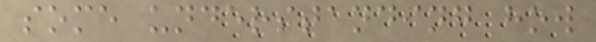some understanding how
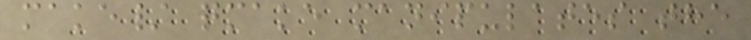make/ qmake manipulates the
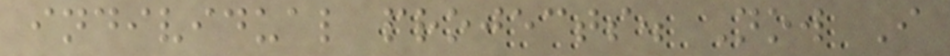individual projects. Now I
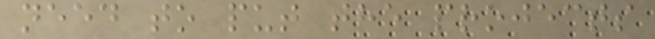need to put the projects
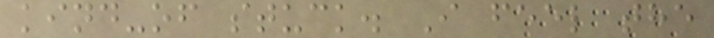kind-of stuck. I feel the
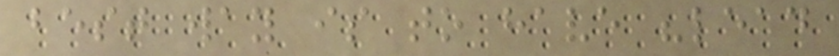best way is to have "lead
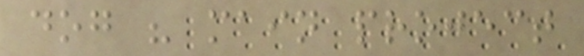dog " main project
